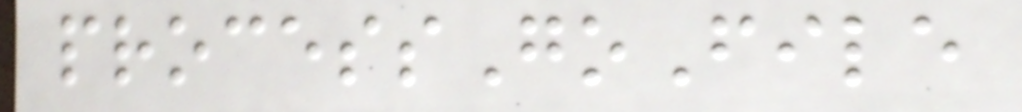processGoFile
